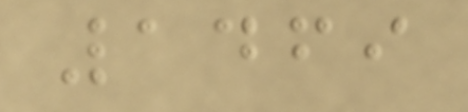1469
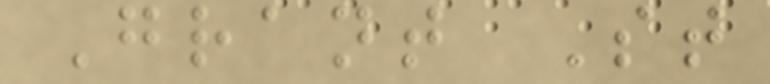Grant St
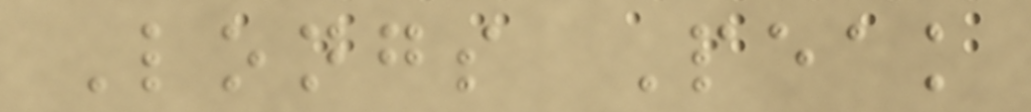Longs Peak
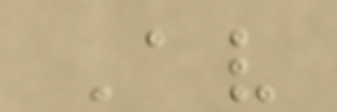Av
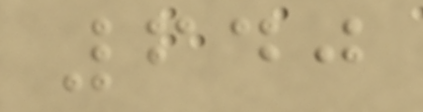640
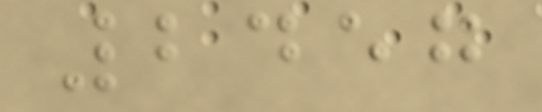2457
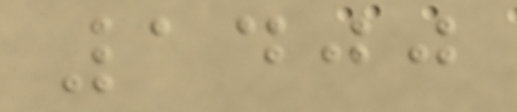1400
